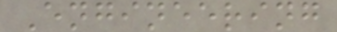Engineering
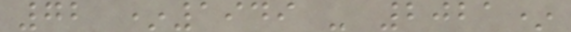72 *1949 - 2021*
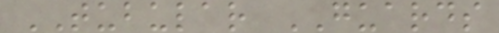TUBULAR GUARDS
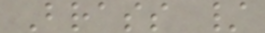Brass /
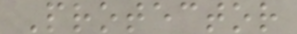Protector
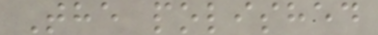The polished
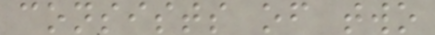consists of two
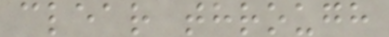clear through
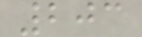203
